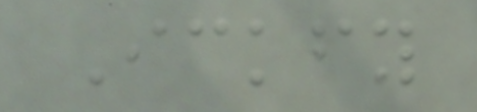Ickfy
